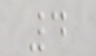4
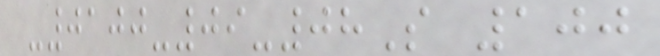-0100-09-08S 100
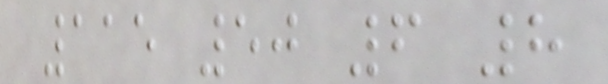115 50 6 8
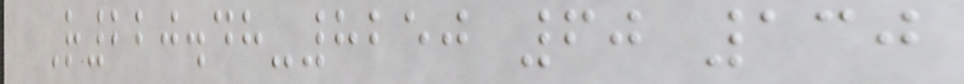R220.48-8250 60 130
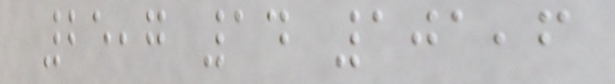25,7 14 101,6
